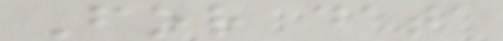For data
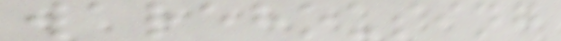warehousing
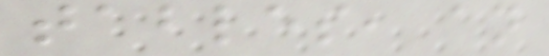tables, an
